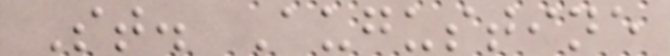St. Augustine
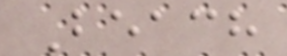Beach
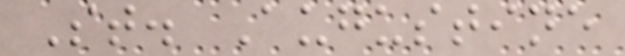St. Augustine
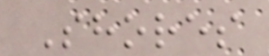Shores
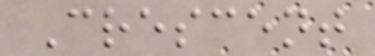Crescent
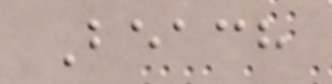Beach
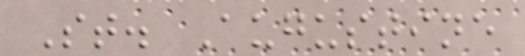St. Augustine
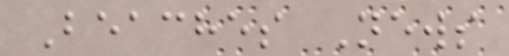Beaches News
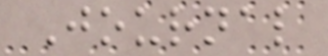Journal
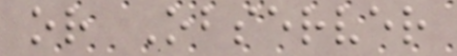or Observer
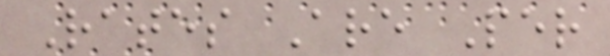Rates Are Per
